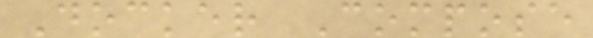Docker Compose
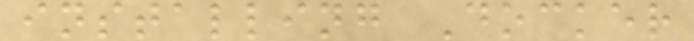installing Docker
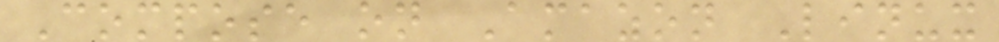Compose on Amazon Linux
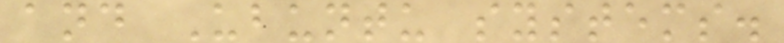and Ubuntu systems.
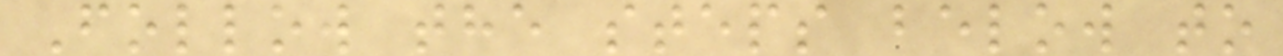Follow the steps below to
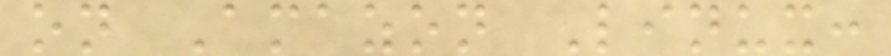on Amazon Linux:
